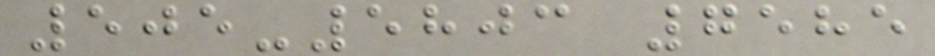505-5803 7585
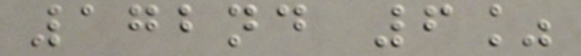172nd 6%
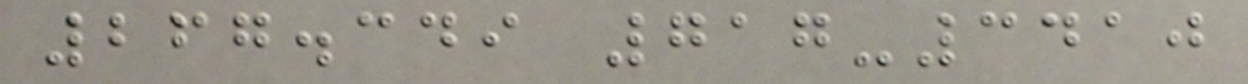267.349 717-3410
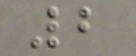2
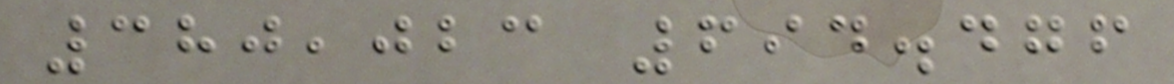380,023 694.476
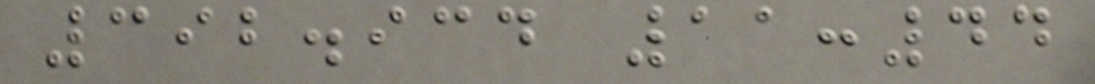392.934 11:44
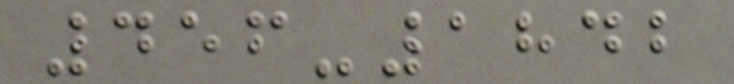456-1842
